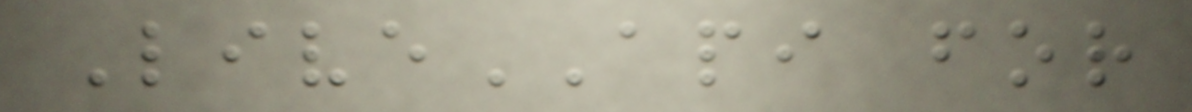LiveAPI for
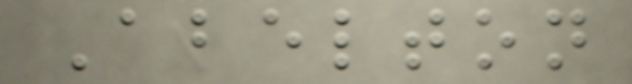Abelton
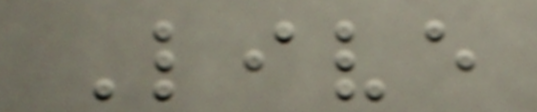Live
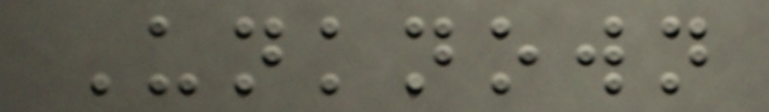Unknown
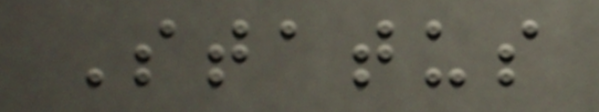Status
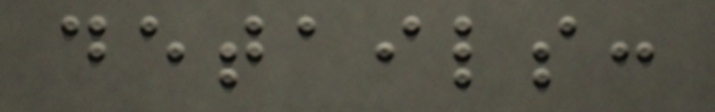details:
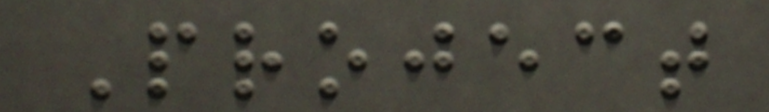Project
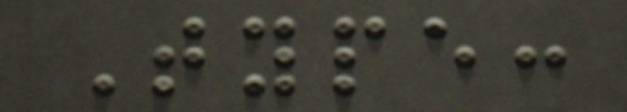Type:
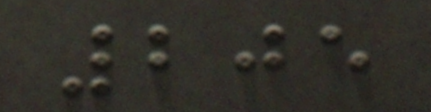205
